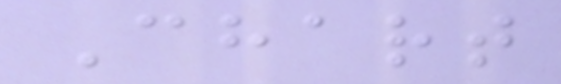Chart
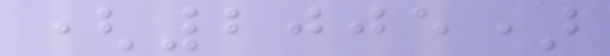(2005)
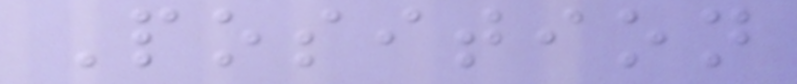Position
